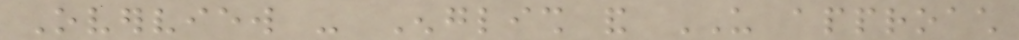Overview - English and US approach
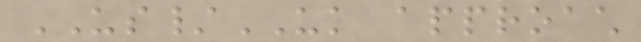US/UK approach
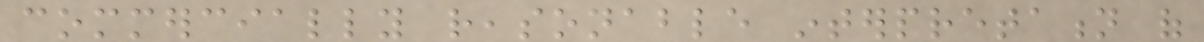commercially reasonable interpretation of
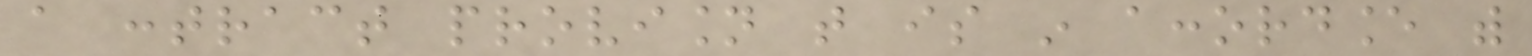a contract provision that is in accordance with
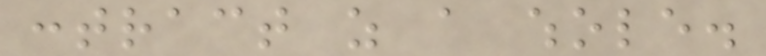contract as a whole.
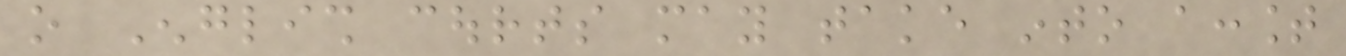o English courts may take into account
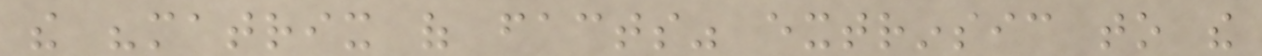the "matrix of facts" extrinsic to the
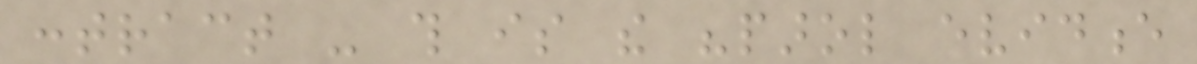contract - this is the "parol evidence
